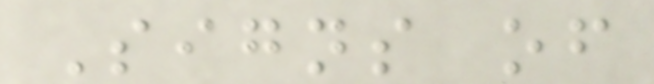Signs of
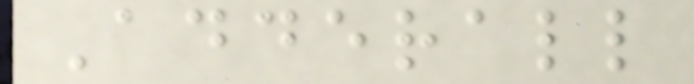Adderall
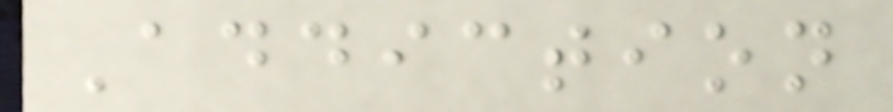Addiction
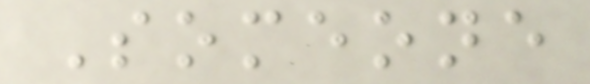Someone
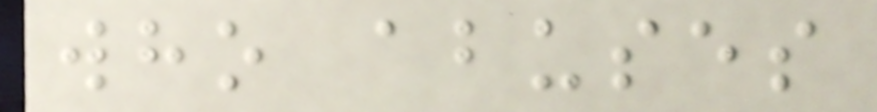who abuses
